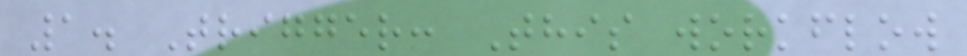1. Trigger: This workflow
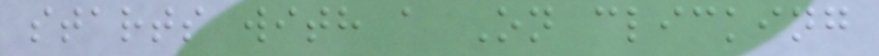starts with a On clicking
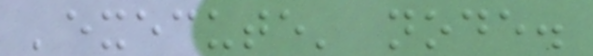'execute' node.
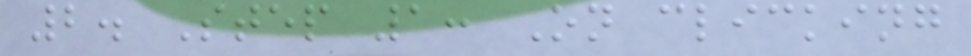2. Step 1: On clicking
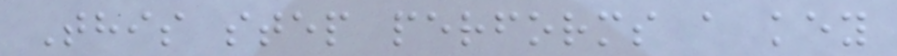This step performs a key
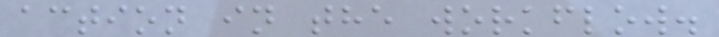action in the workflow.
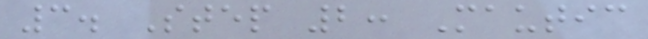3. Step 2: Mautic
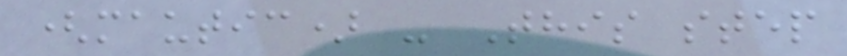(mautic) - This step
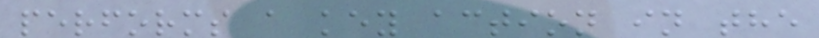performs a key action in the
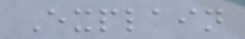Explain
